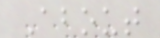About
